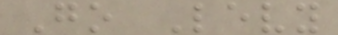Go Levy
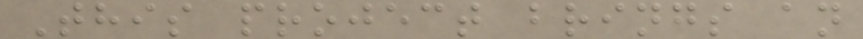This project brings an
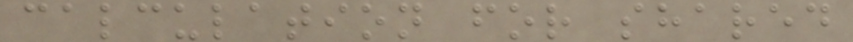calculation for shared
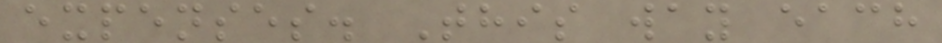expenses. This way each
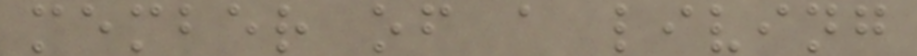member of a living
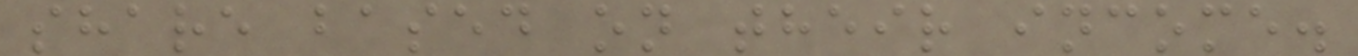share based on their income.
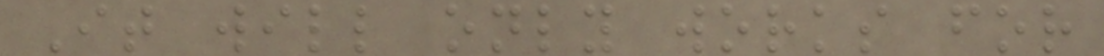It will only works for
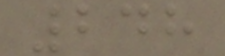248
